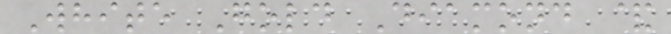White Gold Diamond &
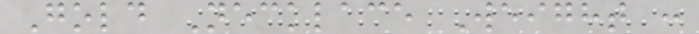Gold Necklace Weight :
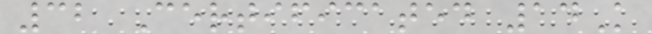32 Certificated 14K
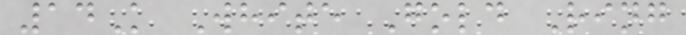14K White Gold Ring
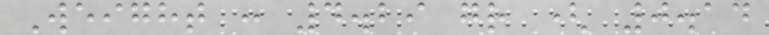Weight : 4.29 gr ( 0.14
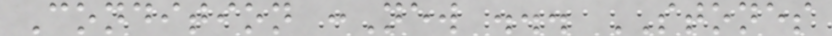Condition :New ... STONES
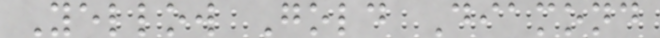Yellow Gold Diamond
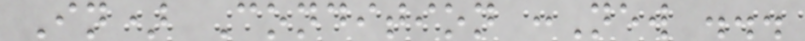In) Condition :New ...
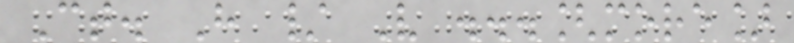Ct. H / V ...[more]
